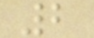2
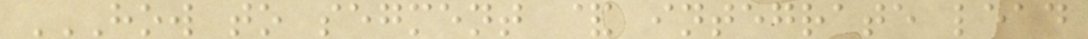HOW TO SEGMENT & INTEGRATE LEAD
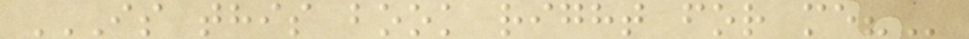IS THIS BOOK RIGHT FOR ME?
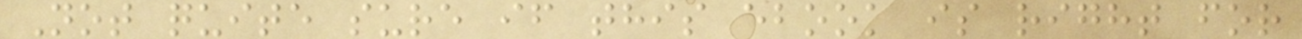Not quite sure if this ebook is right for
